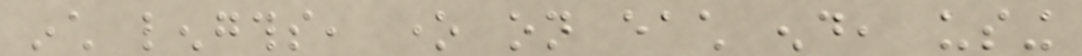inch lengths, one on each end, using
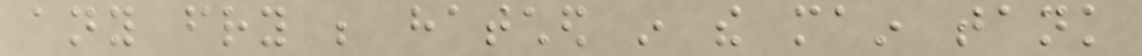any fry be hatched in the main tank
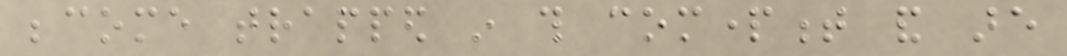become trapped in this compartment and are
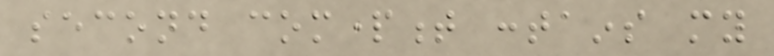second compartment contains my
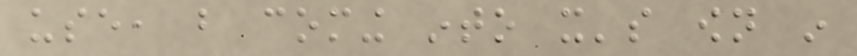use, but coming into it's own in
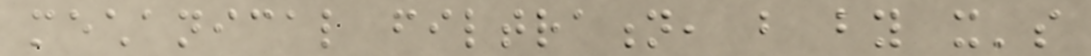mechanical filtration, but by it's
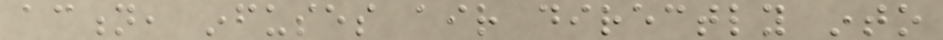action, infuses air directly into
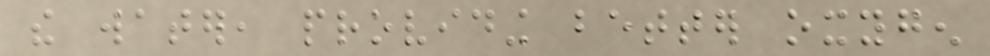the water, providing better oxygen
